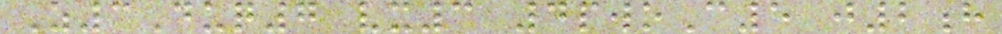Z3Duq7 vx3 4pwoC5 j2h
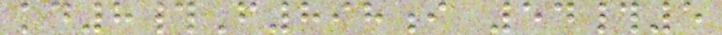kd8#F898i 54#5
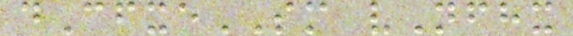dCfxeSM vNfhx
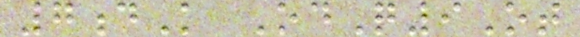7dK OdQ9Ot
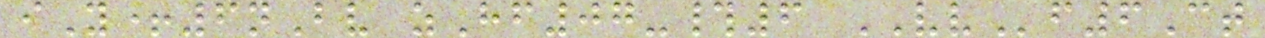iY+6nBv zHf07-#6 VVf6Ct
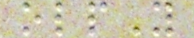olpY
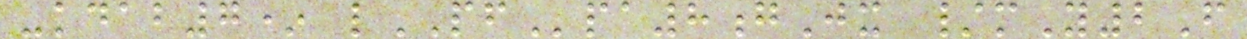-kdab7* lPFpa8gJx /mY2F
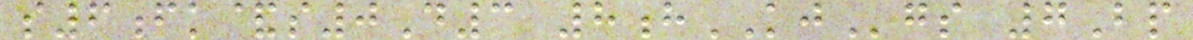s6fk&s0D3 8hKJgs 7Bp
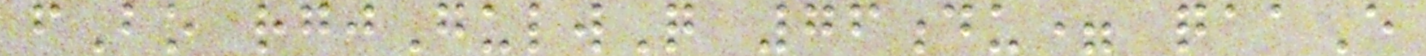fBo rgjGulwQ 76du= qaaE
